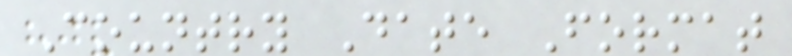Country Date Format
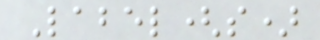Label(s)
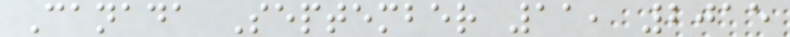Canada September 11, 2015
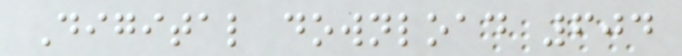Digital download 604
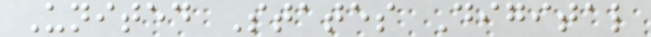United States Digital
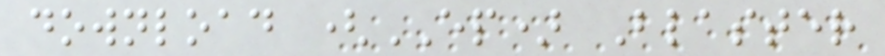download (EP) Blaster
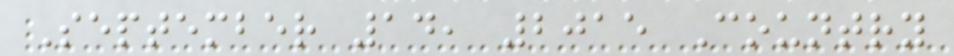September 14, 2015 Country
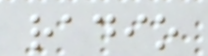radio
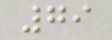79
